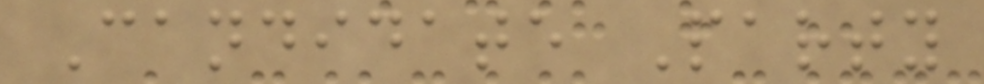Candidate Party
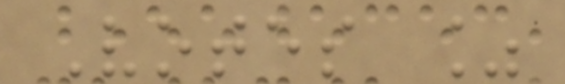Votes %
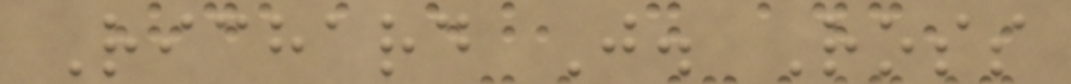Richard J. Ross
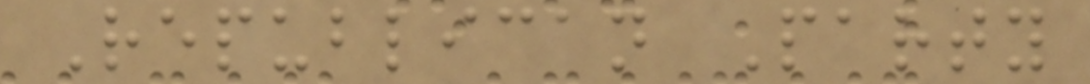Republican Party
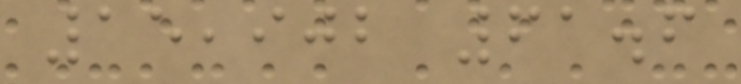15,902 61.6
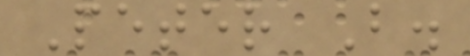Peter B.
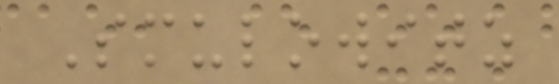Smulowitz
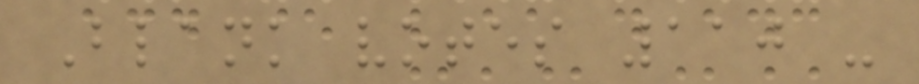Blank votes 110 -
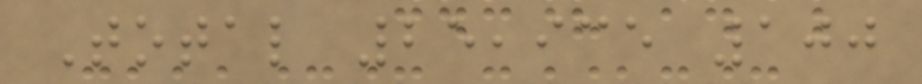Total 25,935 100
